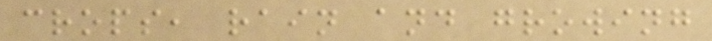crops, rain and growing
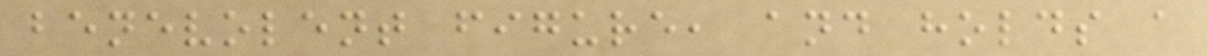benevolent figure, and holds a
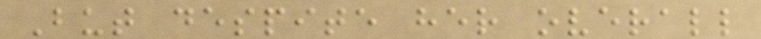But despite her overall
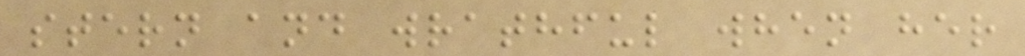stern and wrathful when her
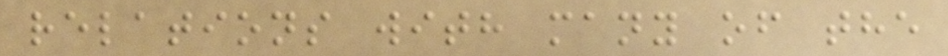relations with many of the
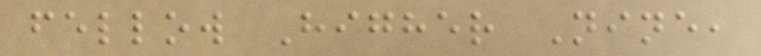fellow Higher Nine,
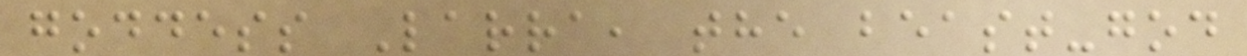goddess Larra, the beast-god
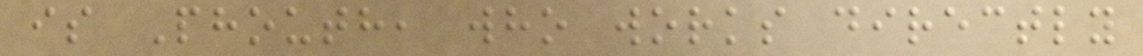is Phouth, who works directly
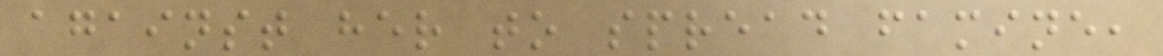against her to spread famine,
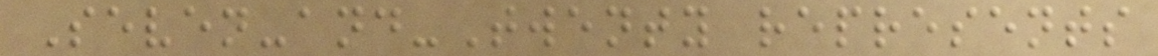Seven-and-Twenty represents
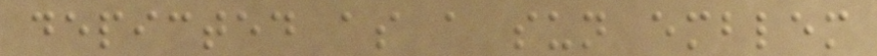depicted as a sun emblem
